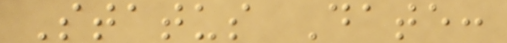Status Date:
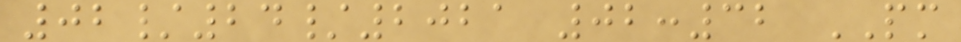02/24/2021 02:32 PM
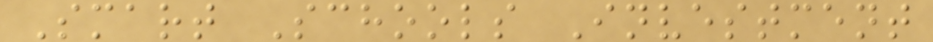Smart Schools Investment
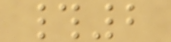#2
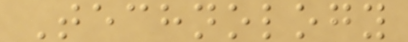Technology
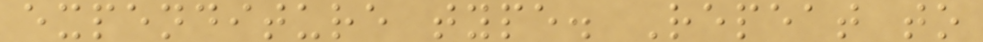expenditure type. Repeat to
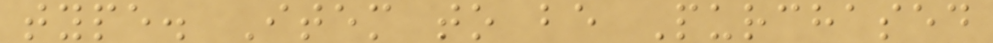type. Item to be Purchased
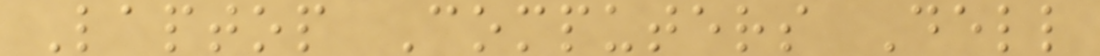Laptop Computers Dell
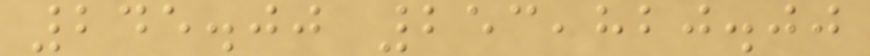245.00 253,820.00
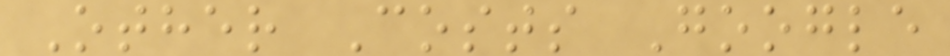Other Costs Google
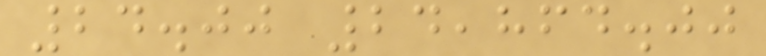24.00 24,864.00
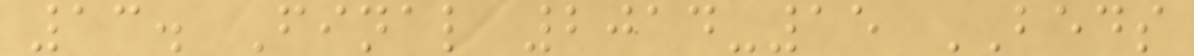13. Final 2014-15 BEDS
